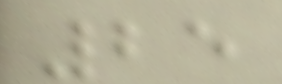25
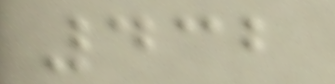432
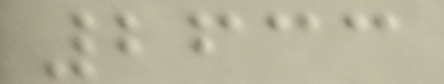2633
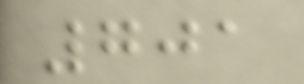701
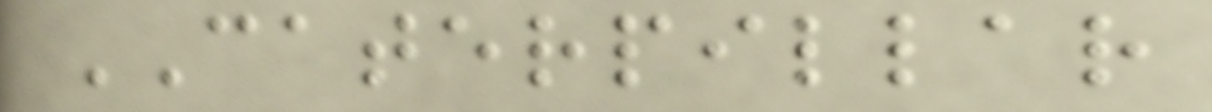CATERPILLAR
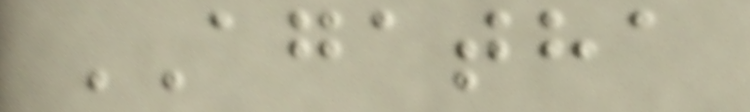AGATHA
